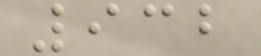932
